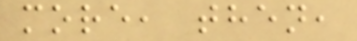more, then,
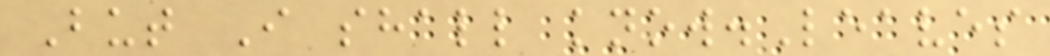But I shall know.Leaves
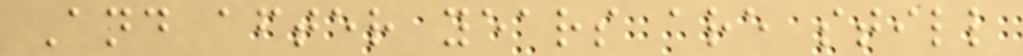And after years are still
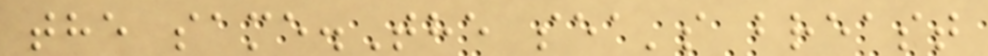the same.The sea's breast
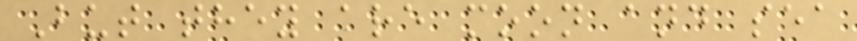But they are moon and sea
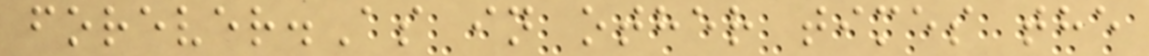forever.As in other times the
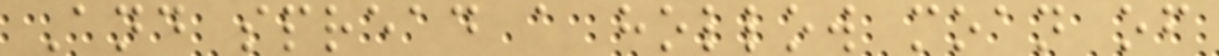And spread a hollow moan of
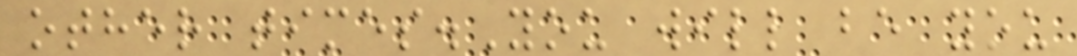other times.You will be you
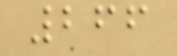266
